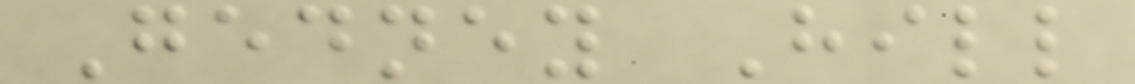Gedney Hill
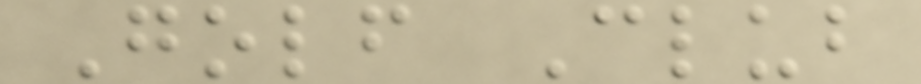Golf Club
